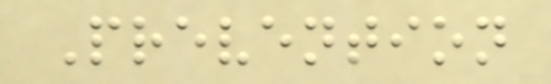Prevention
